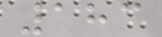183
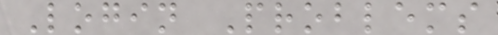Login Problems
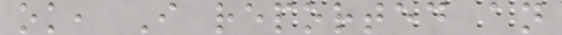ok, I reported an
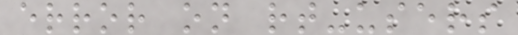error on rt-users
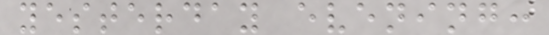yesterday evening:
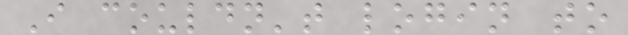I couldn't login to
